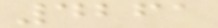4261
